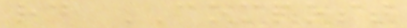rd COMPOST
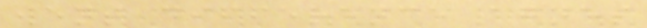went difference agnes
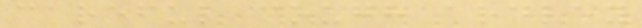careful cough ardley
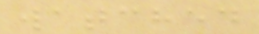watched
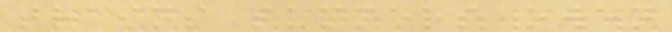trains summers owen
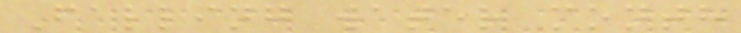Falling water month
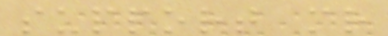support mr
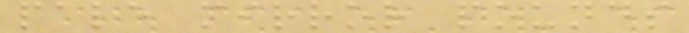pale mirror pounds
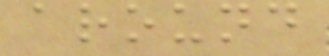around
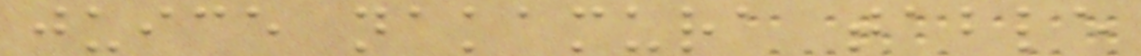juice nakamura table
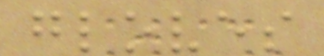gloves
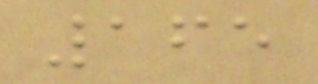165
